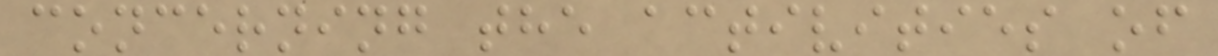concerning the activities of
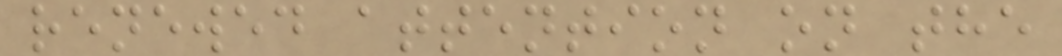renewed attention on the
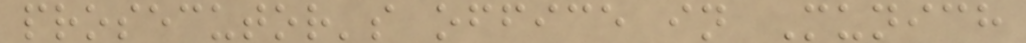prosecutor's office in Munich
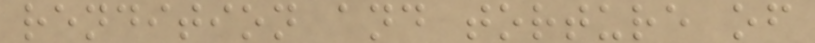rendition and torture of
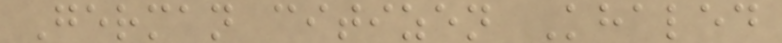German citizen Khaled
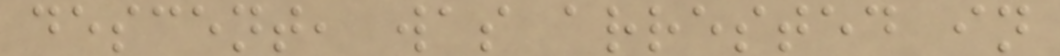descent, was arrested in
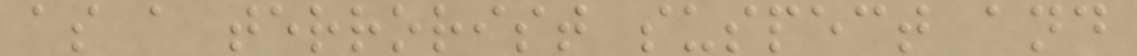as a terrorist suspect and
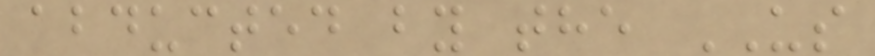abducted by the US
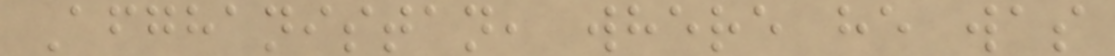Afghanistan, where he was
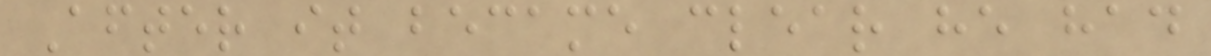After it became clear he had
